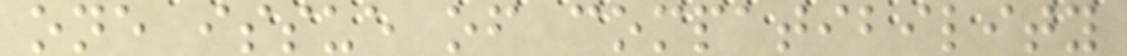one issue of compatibility
